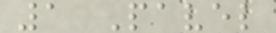1 Pavel
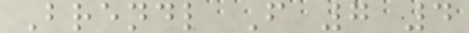Brendl F 7 4
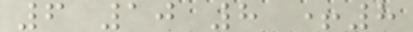6 10 8 +8
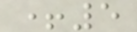+5
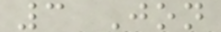3 Jon
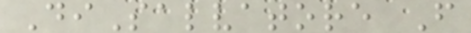DiSalvatore F
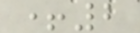+2
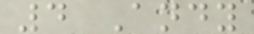4 Andy
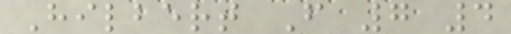Hilbert F 7 4
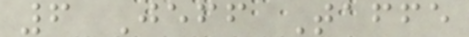6 Jeff Taffe
